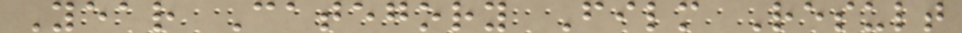Year Category Film Result
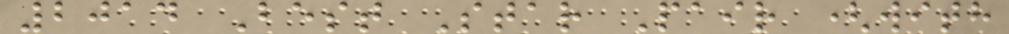2014 Best Star Pair (with
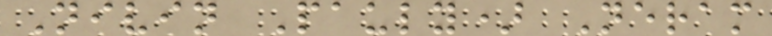Nivin Pauly) Neram
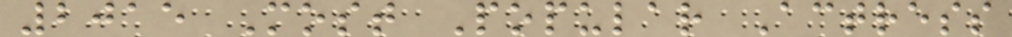2015 Most Popular Actress
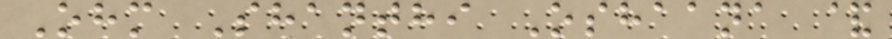Ohm Shanthi Oshaana &
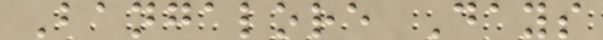Bangalore Days
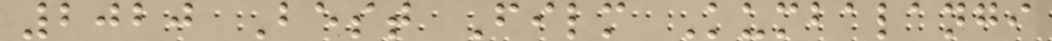2020 Best Film Kumbalangi
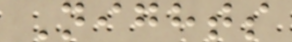Nights
